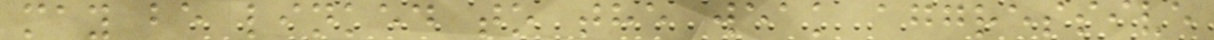may be linked to the weak aggressive
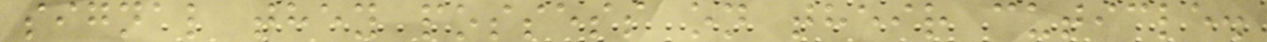signal they possess on their cuticle.
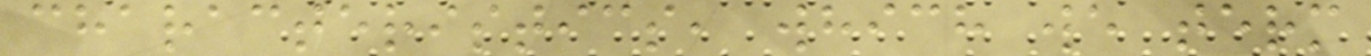characteristics, which we term
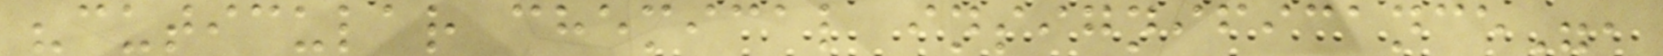"cuticular chemical insignificance",
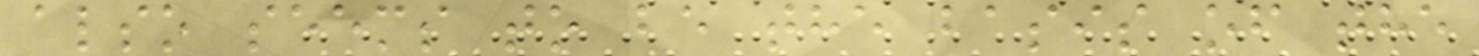also seems to be the basis of the
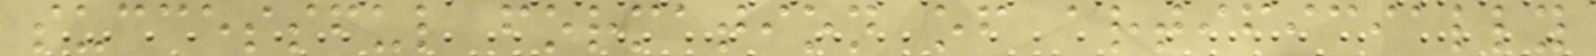successful formation of artificially
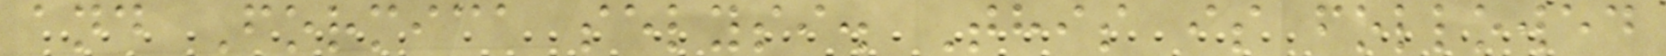and Formica selysi. This is followed
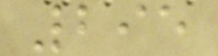295
